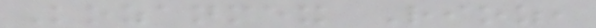Kozanmex Rioz,
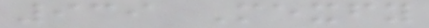939 Mexfy
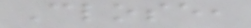Close,
